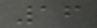16
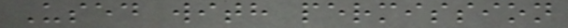Used with permission
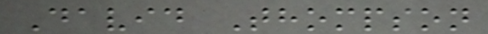David Thompson
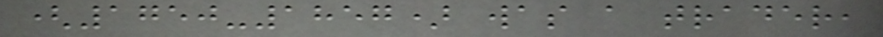(1750-1857) was a trader,
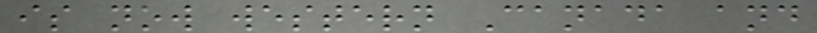is now western Canada and
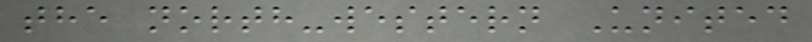the north-western United
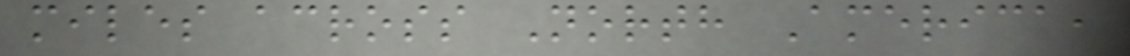miles across North America,
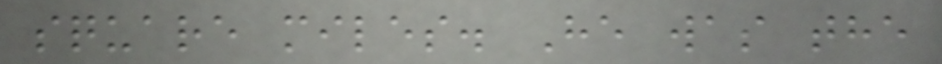square miles. He was the
